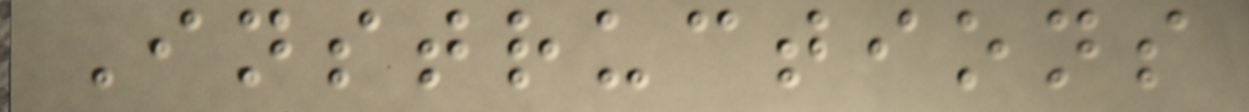Instructions
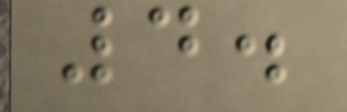4.
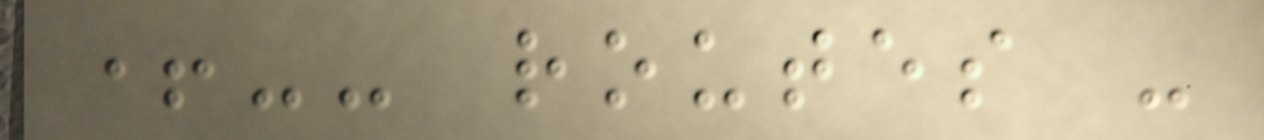+-- routes -
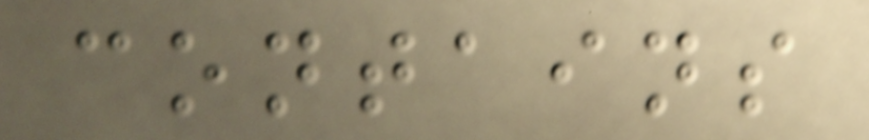contains
